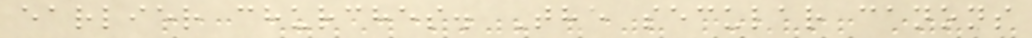earlier churches. The secular canons
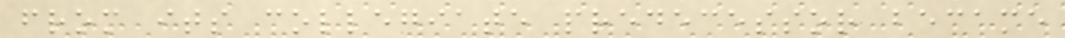from its collegiate predecessor became
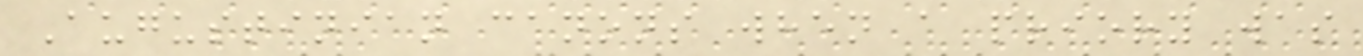Augustinian canons when a priory was
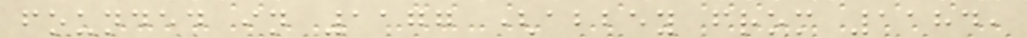founded in 1177 (abbey from 1184,
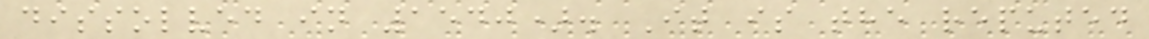dissolved in 1540). It is the reputed
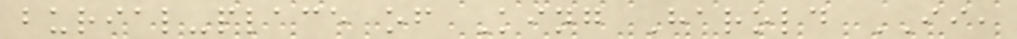burial-place of King Harold II,
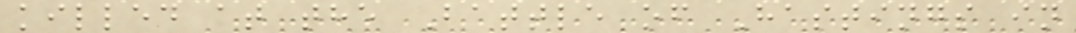killed at the Battle of Hastings in
